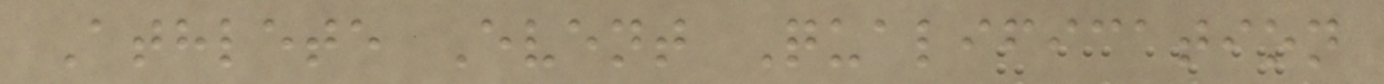Athlete Event Qualification
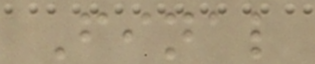Final
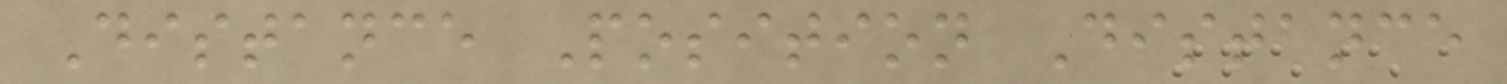Distance Position Distance
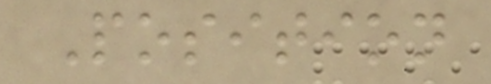Position
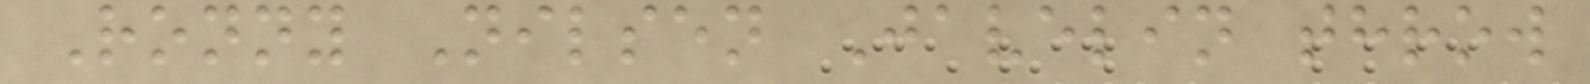Ronny Nilsen Javelin throw
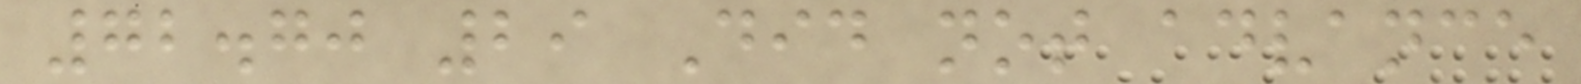72.70 29 Did not advance
